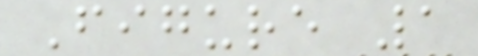Figure 1
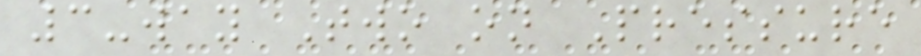3-way Two on Pressure
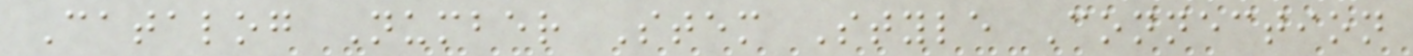Catalog Number Stem Style Connection
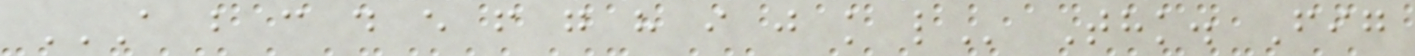A B C D E F G H I J K L Thk. Fig
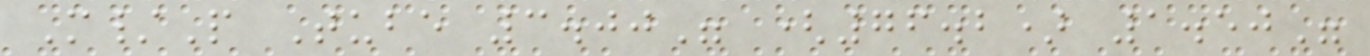M/P Tube 3.00" (76.2) 1.50"
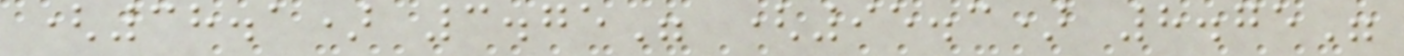(38.1) 3.75" (95.3) 8.75"
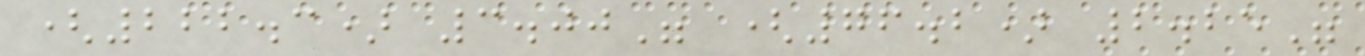(222.3) 3.00" (76.2) 2.25"
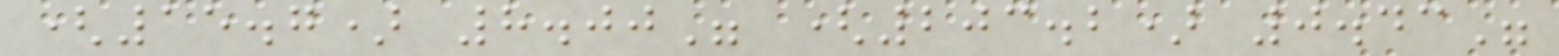(15.7) 8.00" (203.2) 0.43"
